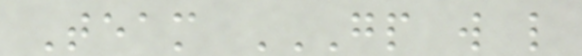Team GP W L
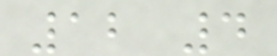12 4
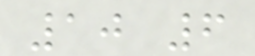10 6
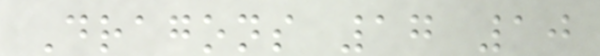Dragons 17 10
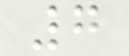7
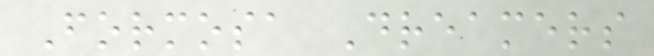Formosa Dreamers
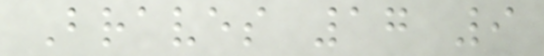Braves 17 9
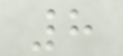8
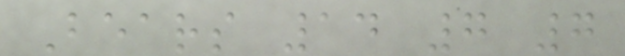Bears 14 7 7
